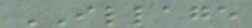ILLAGE
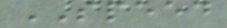SPEED
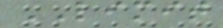LIMIT
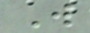W
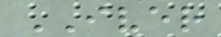IVER
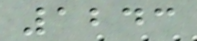1243
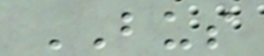BUS
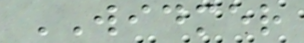WIDMER
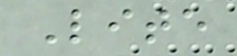Lite
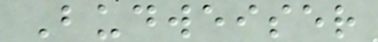Budweiser
